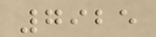7925
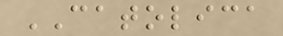CATOLICA
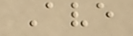Ave
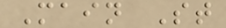Main St
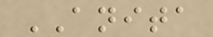ANITA
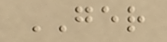GER
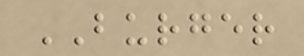BURGER
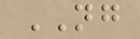NG
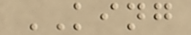KING
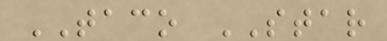TACO STAR
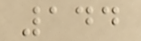144
